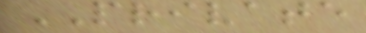PRIVATE
